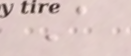A
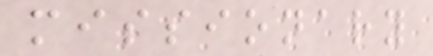missionary
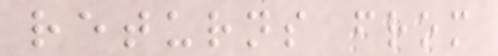returns from
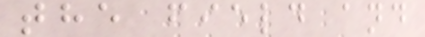the field and
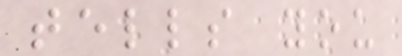tells you
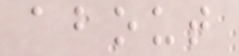about
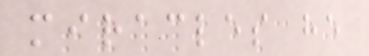miracles he
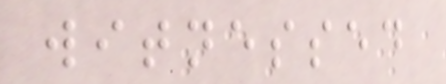witnessed
